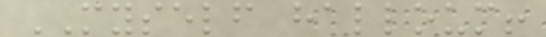MYSELF halloum!
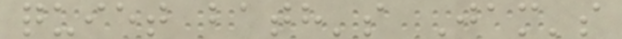quiet bath's Jam's
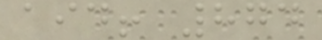aid! 874
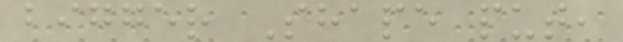bigger Shape put,
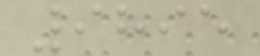9895
